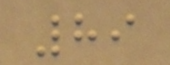89
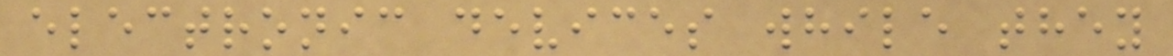electronic devices while they
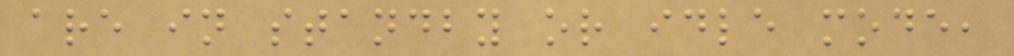are in standby or idle mode,
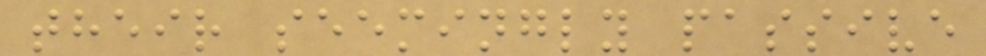their seemingly passive
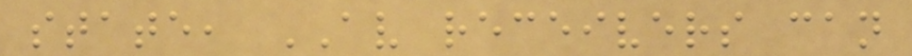state, AV receivers can
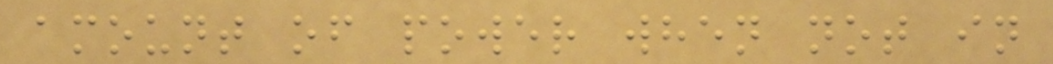amount of power when not in
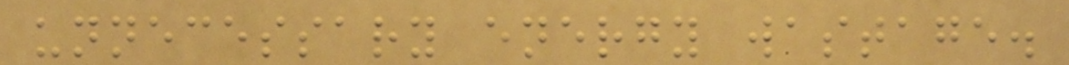unnecessary energy wastage.
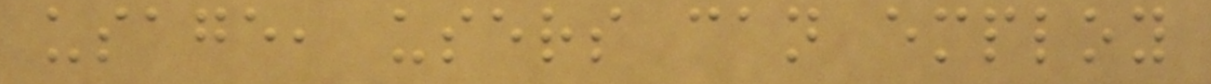usage, users can employ
